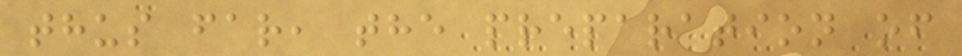thus far, the preparation of
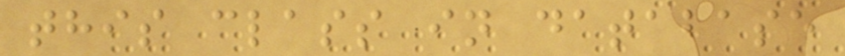this class in database
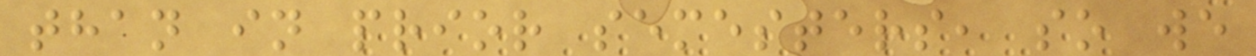than in prior semesters, so we
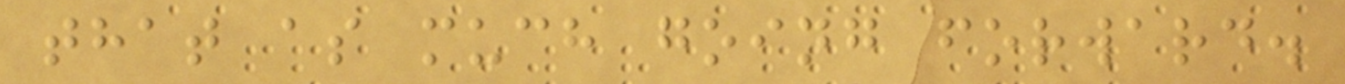that as much going forward.
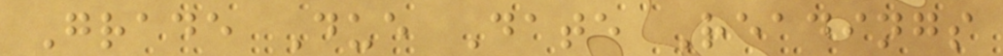Grade Due Date Readings
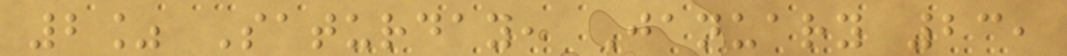2% Saturday, January 23,
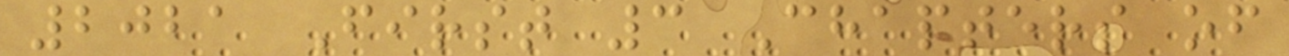2021 First 3 Chapters of
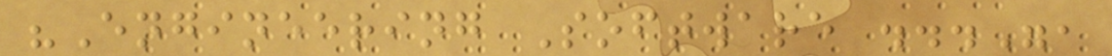"Engineering Software ...",
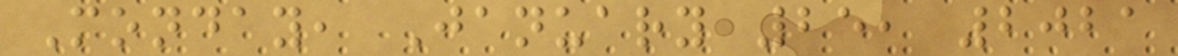Monday, January 25, 2021
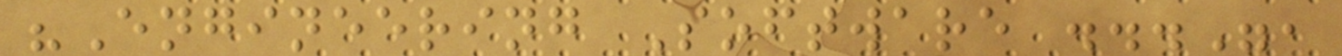"Engineering Software ...",
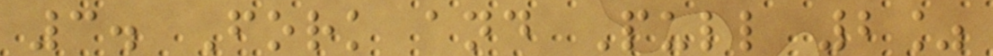3. Fork and Pull 2%
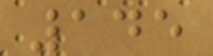145
